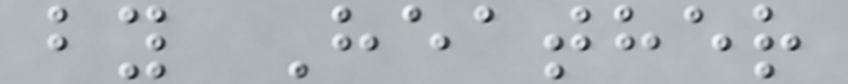by Heather
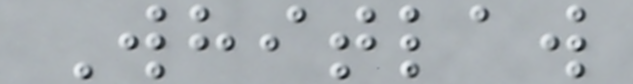Whitlaw
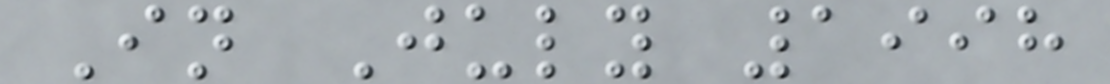In July 1998
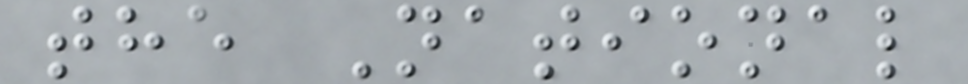the National
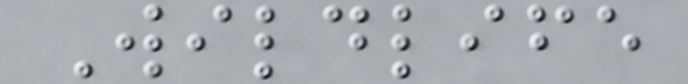Wildlife
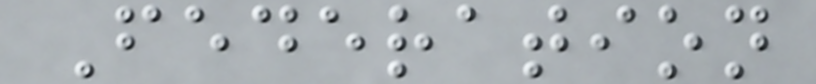Federation
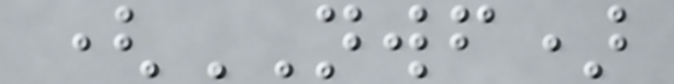(NWF)
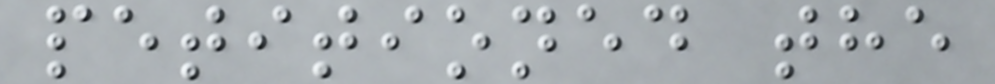petitioned the
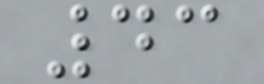43
